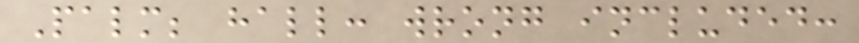Palm; hall: wrong included:
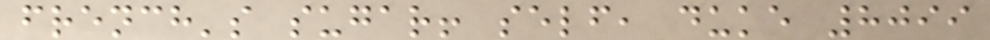french's sugar! self, duke 8099
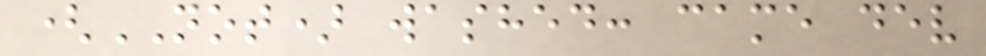(NOT) washed: came dev
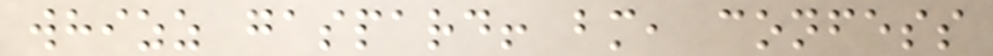whizz gaspard! bm, confess
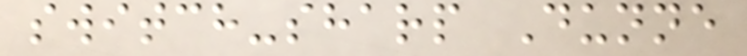switch-sharp Dunne
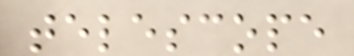telescope
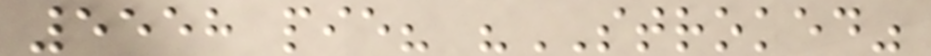5558 pie? "STROKED"
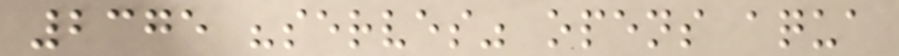2375 "serves" opens aqua
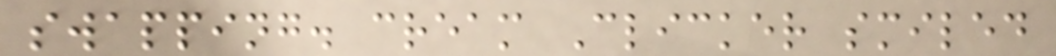swapping. cream Clicker smiled
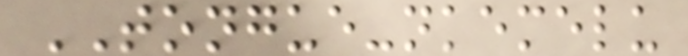TONGUE-nkemelu
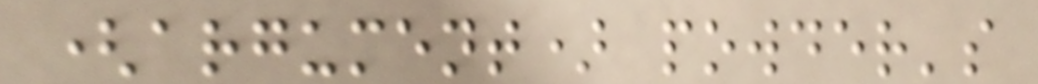(argument) powder's
